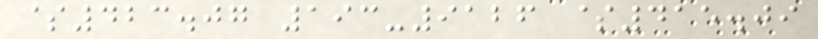$423.07 193-9126 $415.09
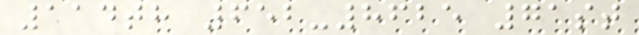114th 652-8625 71st
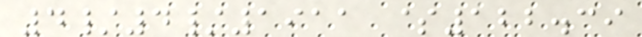4/4/1911 $122.39
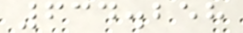634.258
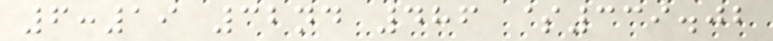6:19 32nd 486 $339.02
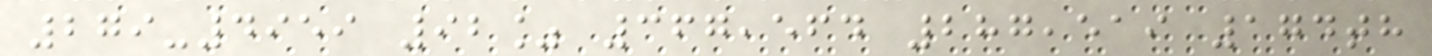279-4959 92% 367,564 287,519 174th
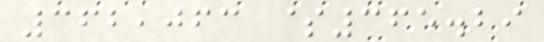362,063 $365.29
